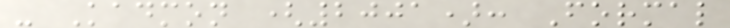- Kadmon (2001): Formal
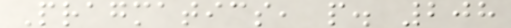Pragmatics, p. 208
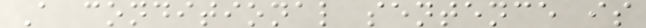A conditional sentence is
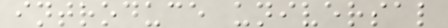introduce universal
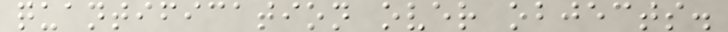quantification over objects.
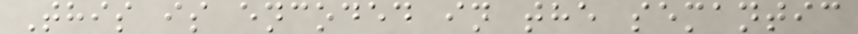This is encoded in the semantic
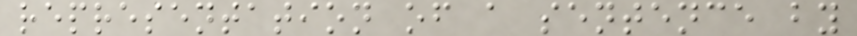representation of a sentence by
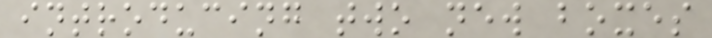introducing two new boxes
